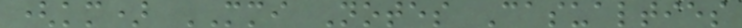(km) MMI Notes Casualties
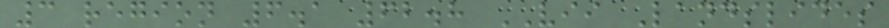3 region 6.1 62.8 VII Landslides
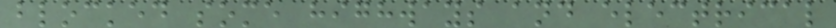blocked some highways and electrical
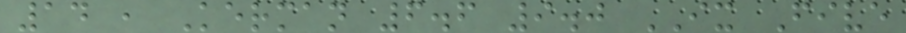14 , Kerman 6.6 9.0 IX Five
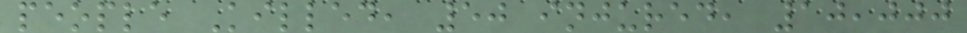people Killed, 50 injured, 10,000
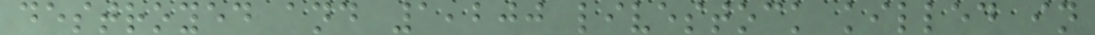destroyed and 1,200 livestock killed in
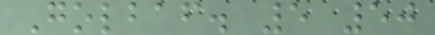Golbaf. 5 50
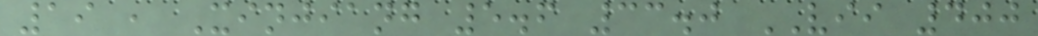19 , Xinjiang 5.6 33.0 VII 400
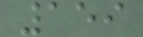159
